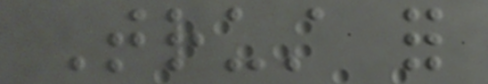Trust for
